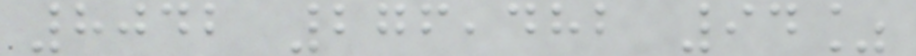8042 276,482 94%
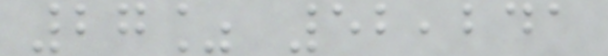27% 52,241
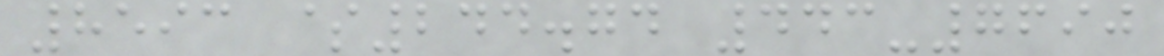8593 $244.74 443-7690
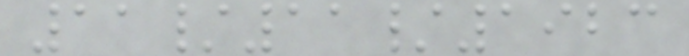11/11/1923
